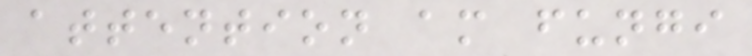attention am fungi
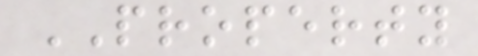PROPERTY
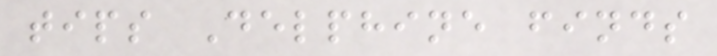tips Delphine finds
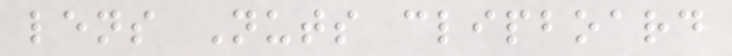lens Nuts clipboard
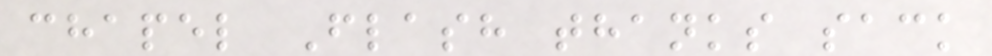chapel Flash thanks sack
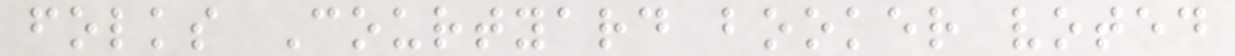folks Courtyard booker voted
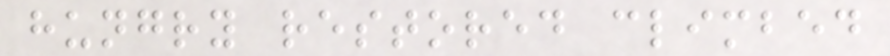hungry restored climbed
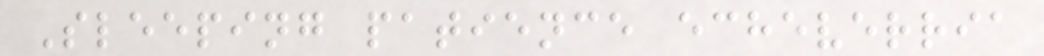Sleeping patience echeverria
